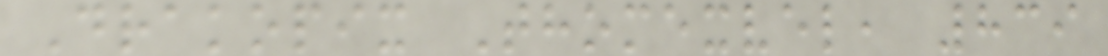Drakopix Thomexvel, 839
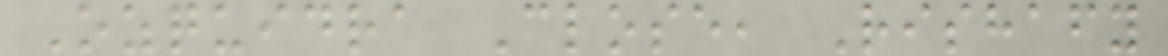Ozquidra Close, Rishafy
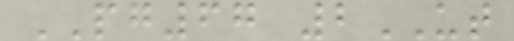PG67 2UT
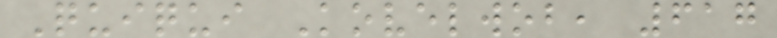Quiqui Kovelwob, 617
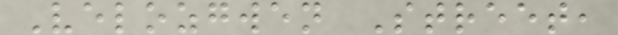Velozgwen Street,
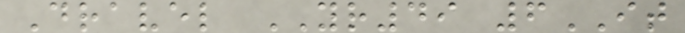Dravel YR49 6IT
